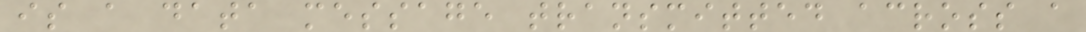is a data message transmitted across a
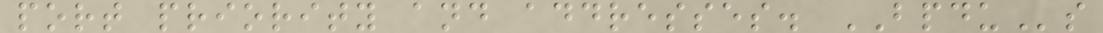port priority and addresses. BPDUs
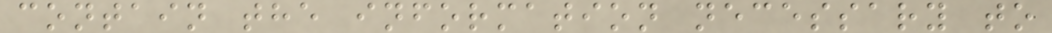contain the information necessary to
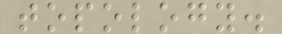topology.
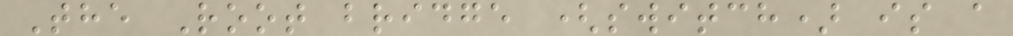The Root bridge (switch) is a
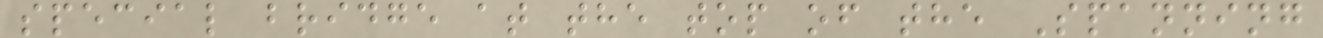special bridge at the top of the Spanning
